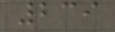239
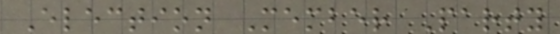Election Member Party
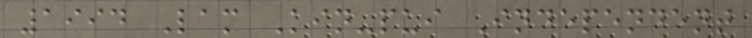1994 Lam Kin-pui Independent
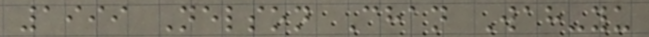1999 Nelson Chan Wah-yu
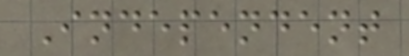Independent
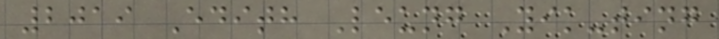2019 Edith Leung Yik-ting
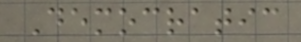Democratic
